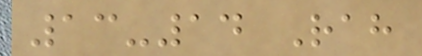13-14 Rah
